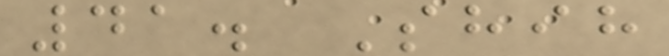41. Shih
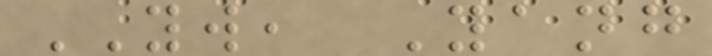YW, Yang
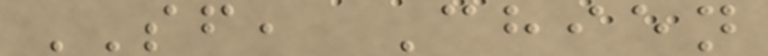SF, Chien
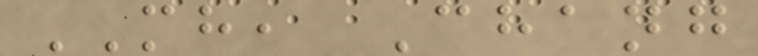MH, Chang
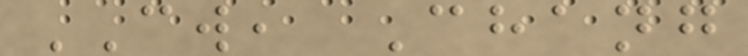CW, Chang
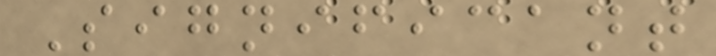Significant
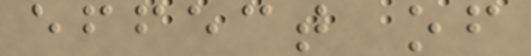effect of
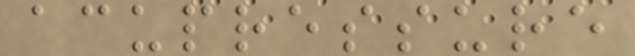acupressure
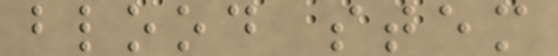blood stem
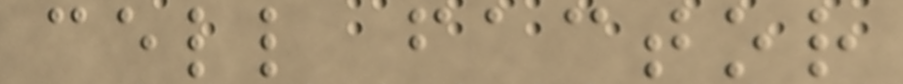cell factor
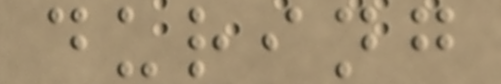during
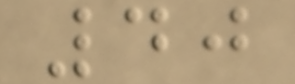40
